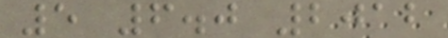5 6.0 2012
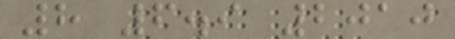8 6.9 2010
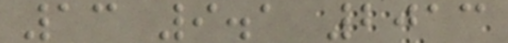13 9.1 2013
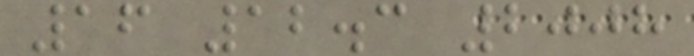16 12.3 2008
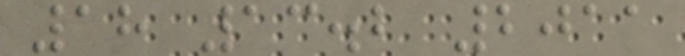18 13.2 2011
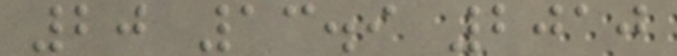20 13.9 2010
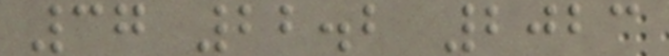37 22.2 2023
